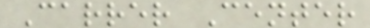Carrer Center
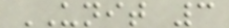UNIT 3
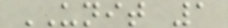UNIT 1
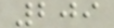209
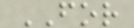FOR
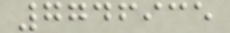7746935
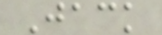Jack
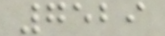7529
